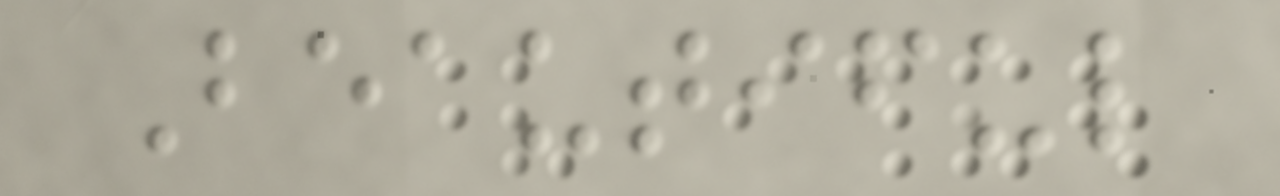Beautiful
